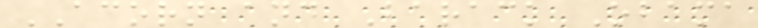ACORN and Barack Obama
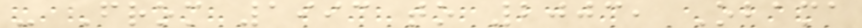- From 1993 to 2003, Obama
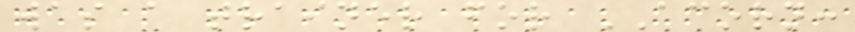was a trainer for ACORN:
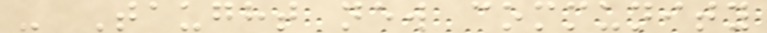- Taught new community
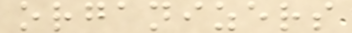organizers
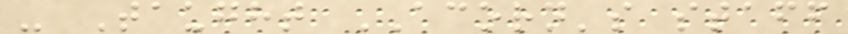- Taught ACORN's staff
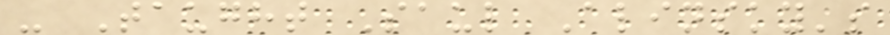- Taught Saul Alinsky's
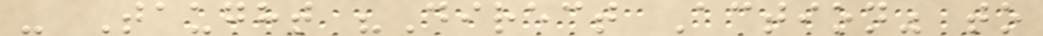- Taught "Direct Action" to
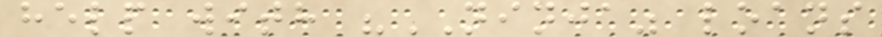help with "NINJA" loans
